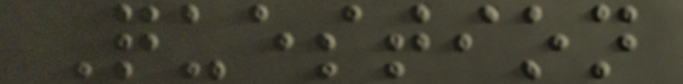Question
